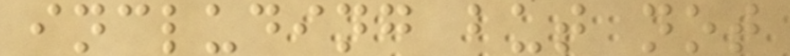including but not
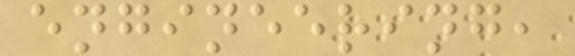engineering,
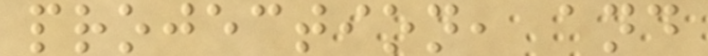projection, and
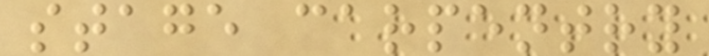stage carpentry
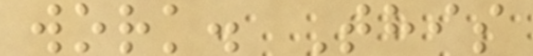work. This
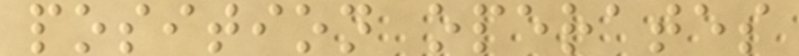position operates
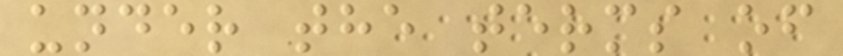under the terms of
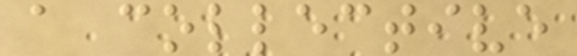a collective
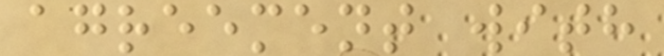agreement with
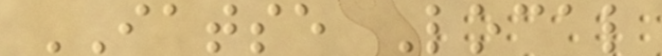IATSE Local
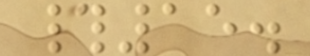#15.
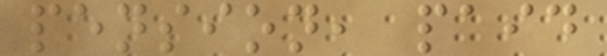pension, paid
